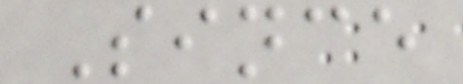Since
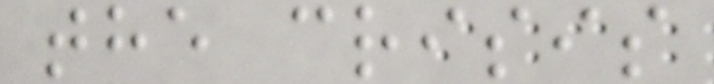the crisis
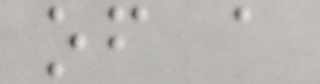of a
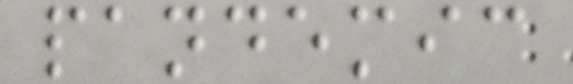pandemic
